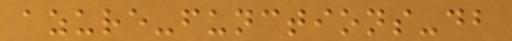azure-functions-db
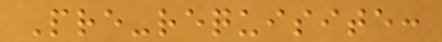Pre-requisite:
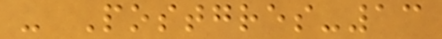- Postgres-13
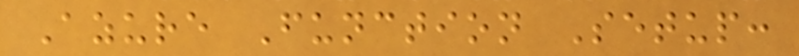Azure Function Setup:
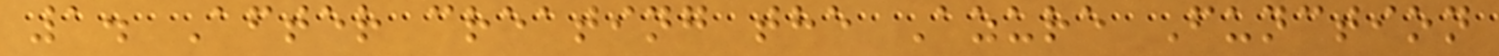1. After creating the Azure Function
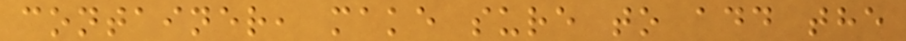container, make sure to add the
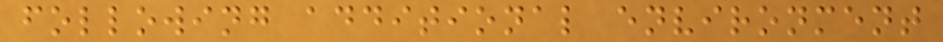following additional environment
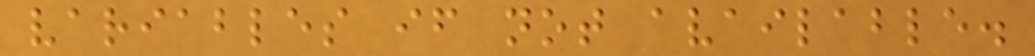variables if not available.
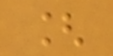[
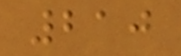210
